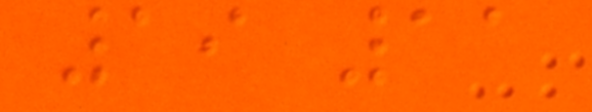19 11
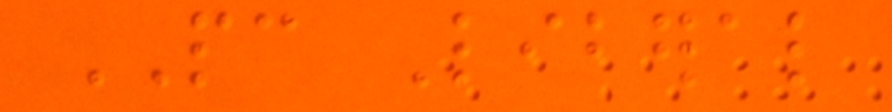PC Liberal
